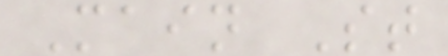Main St
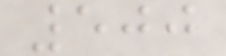500
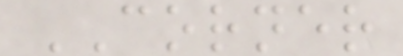CORNER
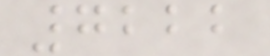7222
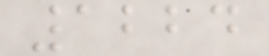1224
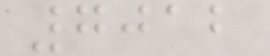7012
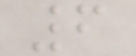6
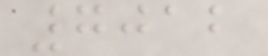7012
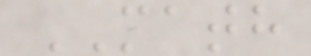MATH
